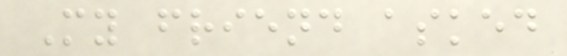My friend asked
